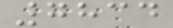7834
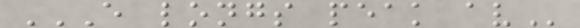E LONGS PEAK AV
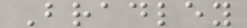Bradley
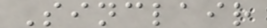Sinclair
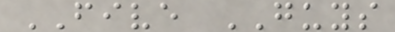FIVE GUYS
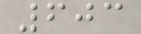603
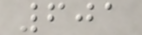601
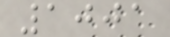1001
